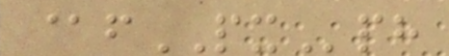@fPXph
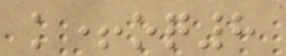k+oq8
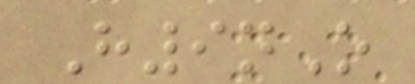H9nO
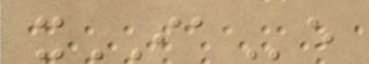xIAe
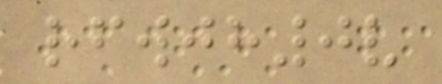rfwjh0v
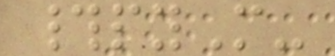#pyM-
